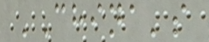'China's
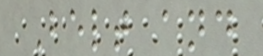Belt and
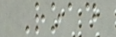Road
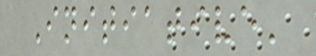Initiative'
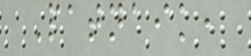Patnaik,
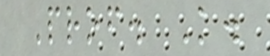Prof. K.
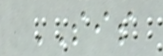SIS
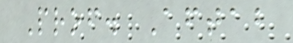Prof. Aftab
